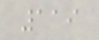119
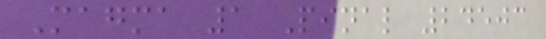Magma 1 Pinal 24503
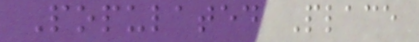Populated Place
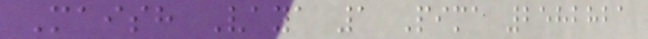Maish Vaya 1 Pima 2582821
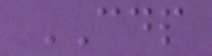CDP
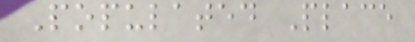Populated Place
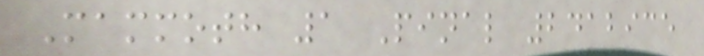Mammoth 1 Pinal 2412935
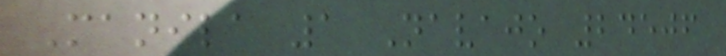Manila 1 Navajo 24506
